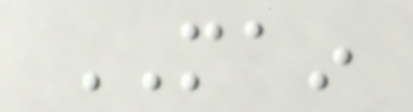MAIN
